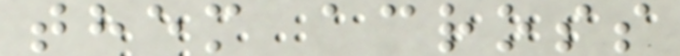them across
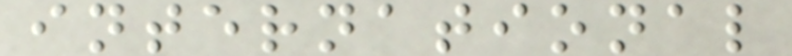international
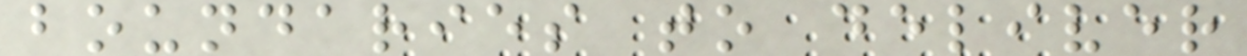boundaries to deliver
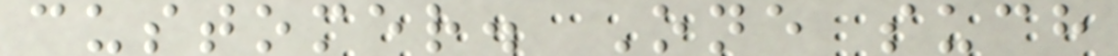customer. One such
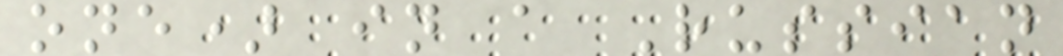one) in a Russian
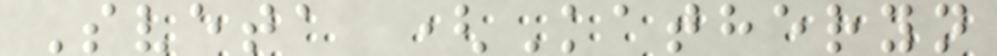Sveta (Katheryn
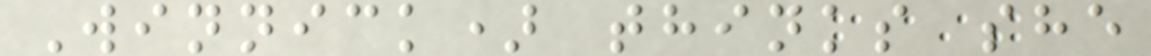Winnick) thinks she
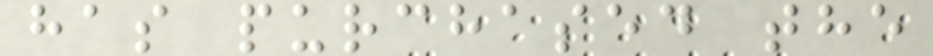has purchased the
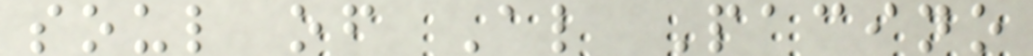soul of Al Pacino
